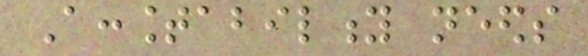Accountability needs
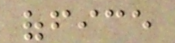office
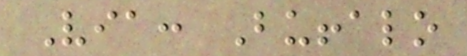Via: Buffalo
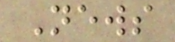News
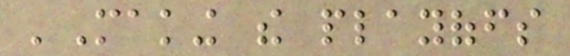'Making the playoffs
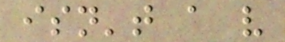isn't a very
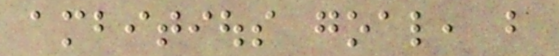ambitious goal, but
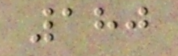180
